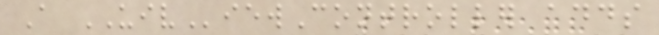A UIViewController adds
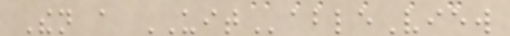Then a UITableView
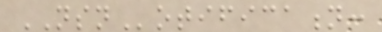NSNotification:
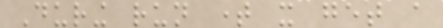During run time it get a
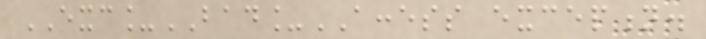EXC_BAD_ACCESS exception.
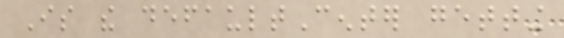Is the defaultCenter getting
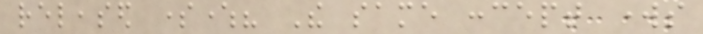released somewhere? The same concept works
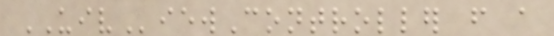UIViewController from a
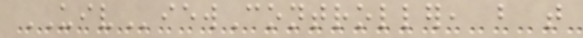UIViewController, but that
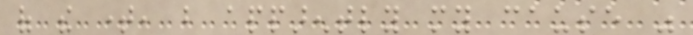of the time, but apparently my cause was
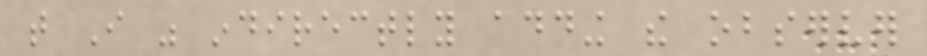that I was indirectly adding the observer
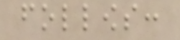follows:
